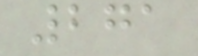271
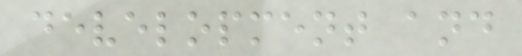development and
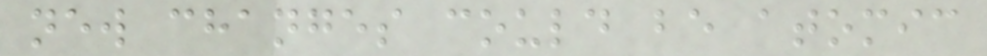new changes could be atomic
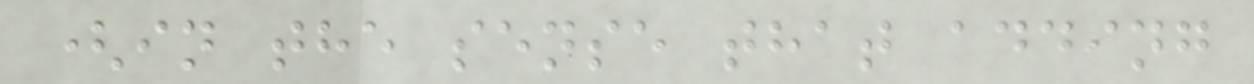(in the sense that adding
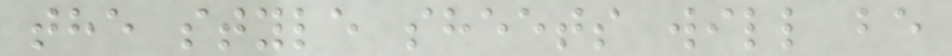the style sheets will be
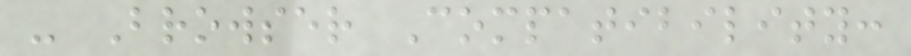- Browser Compatibility:
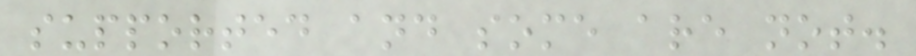supported and some are not.
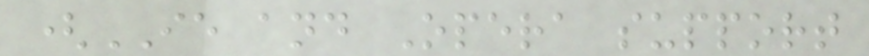(IE and Opera support
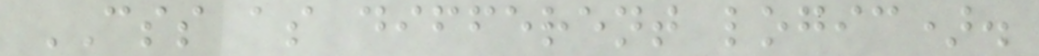CSS as different logic).
